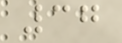37
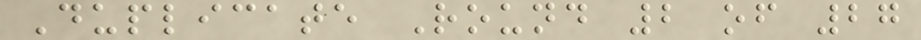Duplicate Round 2 of 27
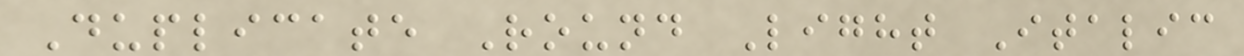Duplicate Round Light Italic
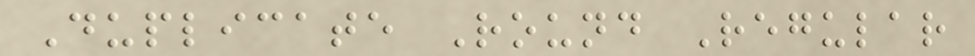Duplicate Round Regular
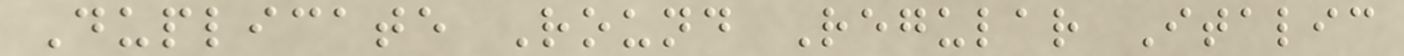Duplicate Round Regular Italic
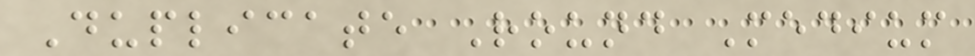Duplicate Round Medium
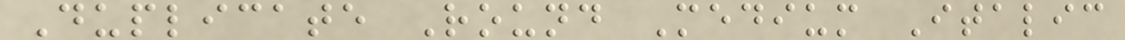Duplicate Round Medium Italic
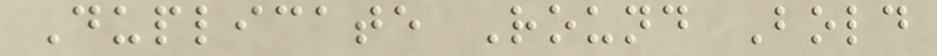Duplicate Round Bold
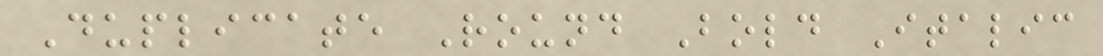Duplicate Round Bold Italic
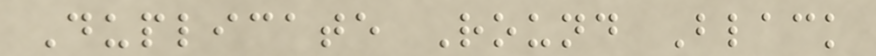Duplicate Round Black
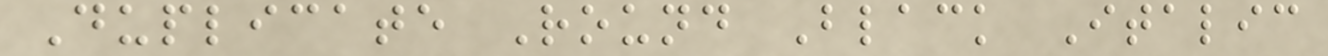Duplicate Round Black Italic
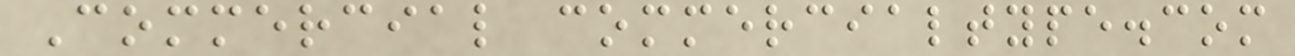Commercial commercialtype.com
